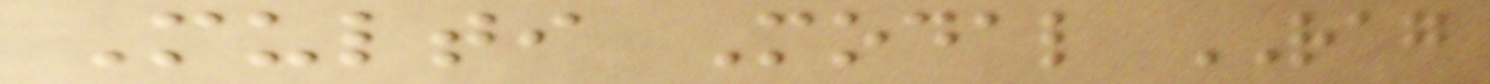Multi Modal RAG
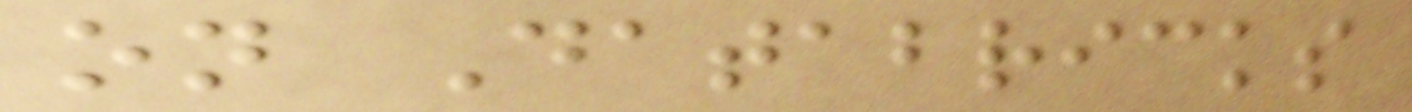on Databricks
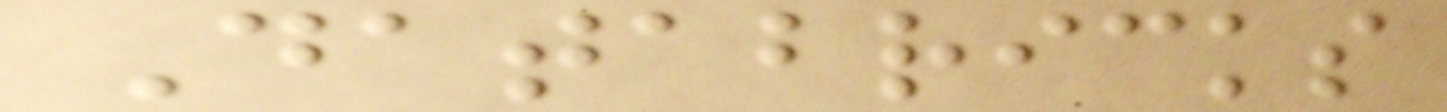Databricks
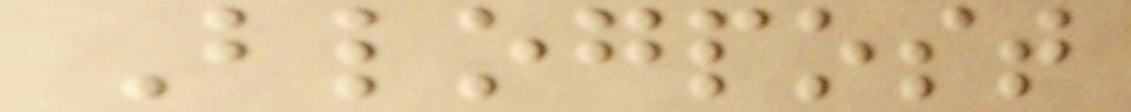Blogpost
